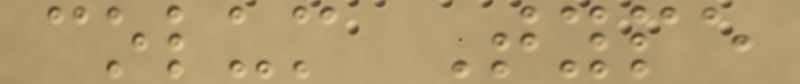colum Type
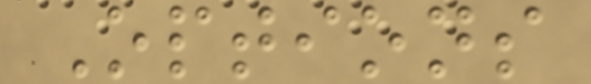Options
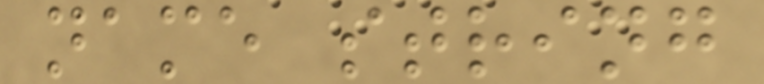name string
